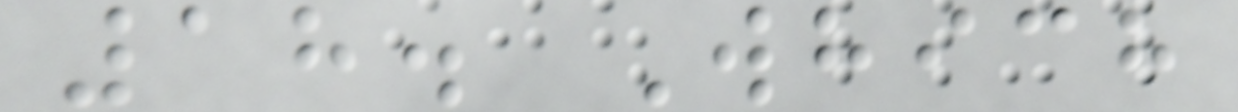18. Which
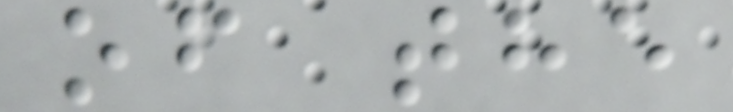of the
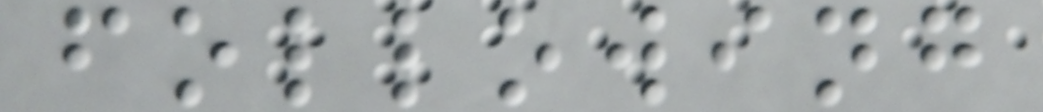following
